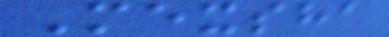Mexsha
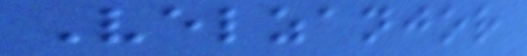Velzanjor
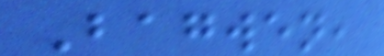Bagwen,
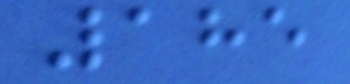185
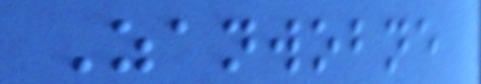Zanwobne
